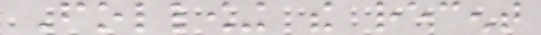Following the recent
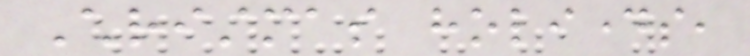Christmas holidays,
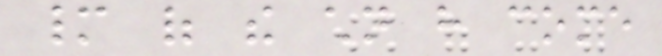many of the children have come
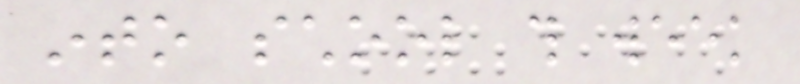into school this week
